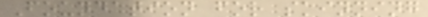Foundation for skinning
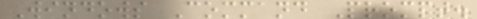Windows Command Prompt.
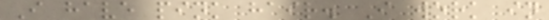I have pink hair. I work in
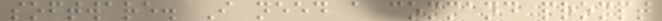software. I need a command prompt
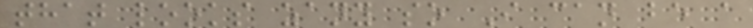that looks zany so I can be a
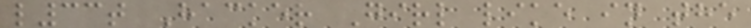l33t Hacker Girl like in the
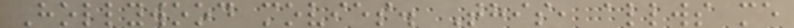Hollywood movies. This, allws me
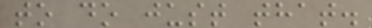to do just that.
